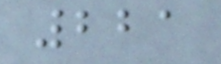221
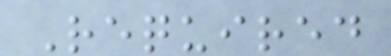Required
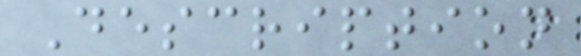Description
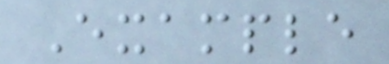Example
